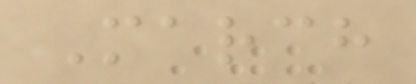March
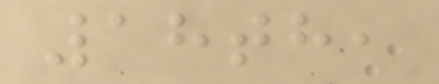18th,
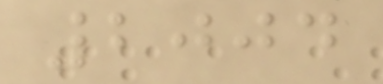2004
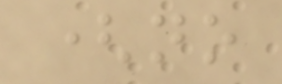(no
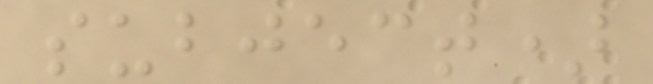subject)
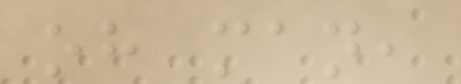oh man,
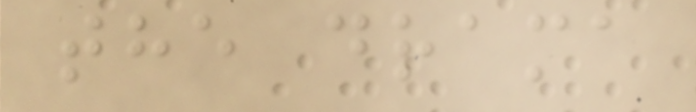the drama
